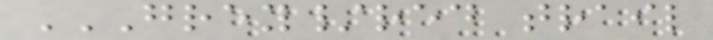GREY/RED TRAIL
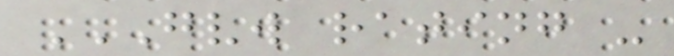GVW RATING -
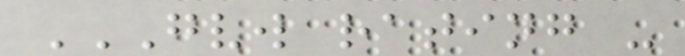GVW RATING -
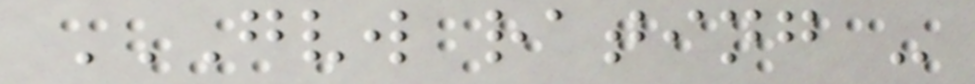GVW RATING -
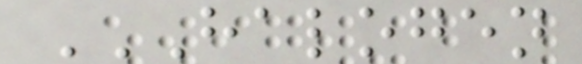HALOGEN
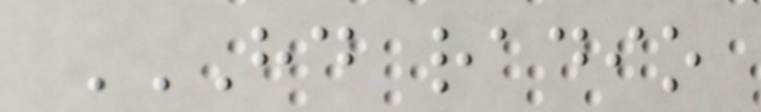HD RADIO
